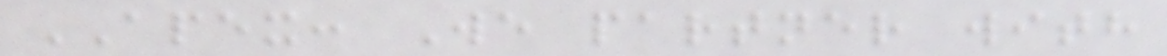APEX: We partner with
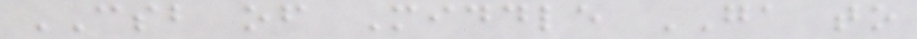CSB of Middle GA to
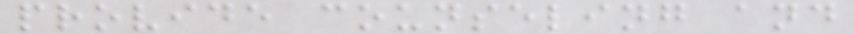provide counseling and
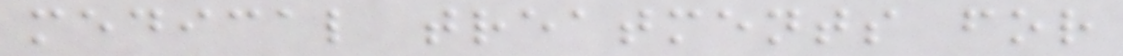medical treatments for
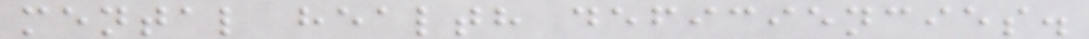mental health deficiencies.
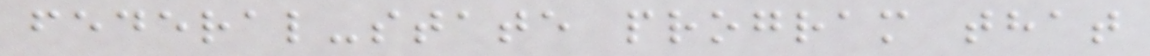federal-state program that
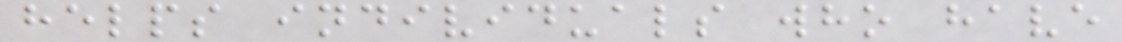helps individuals who have
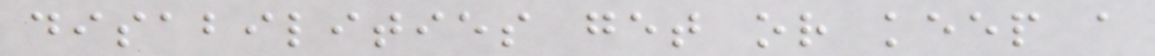disabilities get or keep a
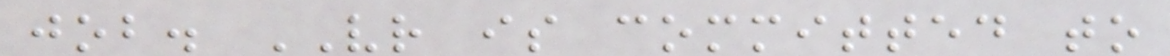job. VR is committed to
